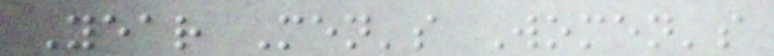Year Men's Women's
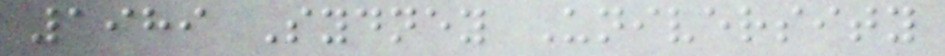1989 Sydney University
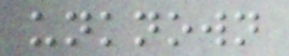unknown
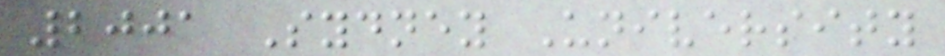2001 Sydney University
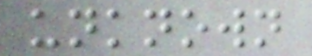unknown
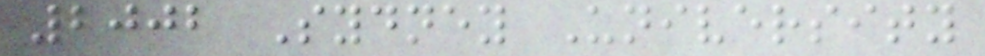2002 Sydney University
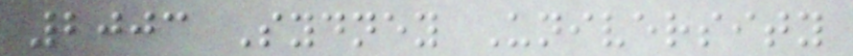2003 Sydney University
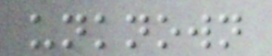unknown
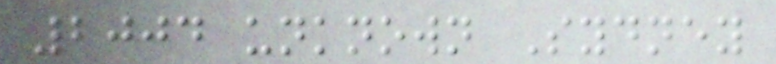2004 unknown Sydney
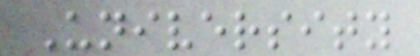University
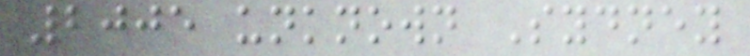2005 unknown Sydney
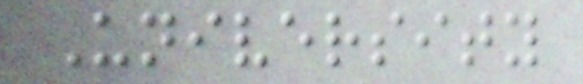University
